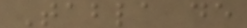Tabla de
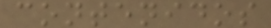contenidos
